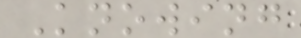Knowing
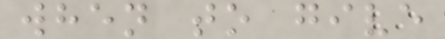when to give
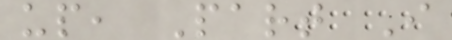up, Part I
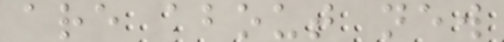are about new
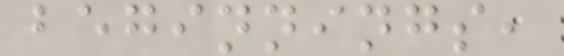beginnings,
